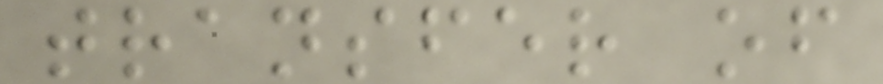transfer of
